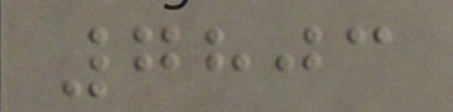7803
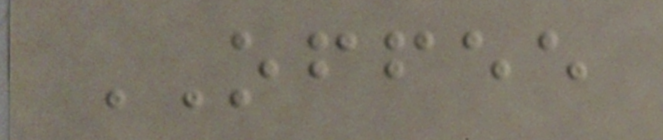OFFEE
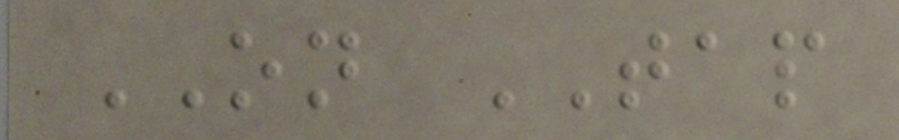ON TAP
